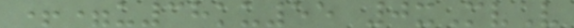+=u38ku55 0xMvV
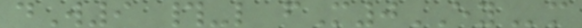dW9 #-l fM0EYm
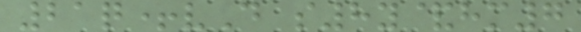21q+vD s8y&hm7
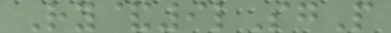Ry&9lSgP
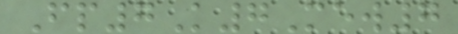Fp7K7Mew7
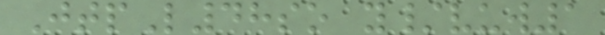JtpL48so y/vuw1
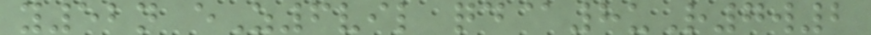y52n eZ6vil qd@8uR7w2
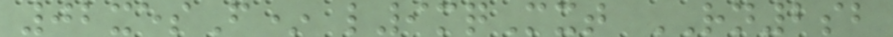02xesF* l9mqMxt RN2sb
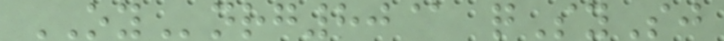OYnrg80@ qSySj
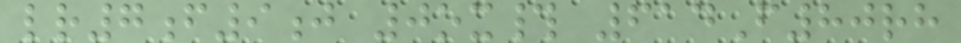lr7f9j 0ox# 614F80rh
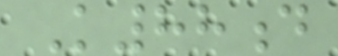K88d
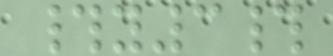#y3#
